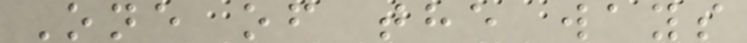One of the ways
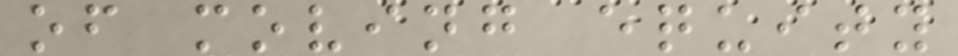of moving equity
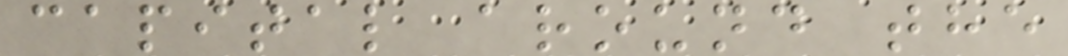capital around the
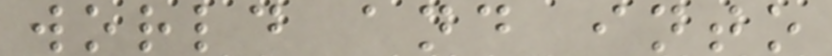world and into
